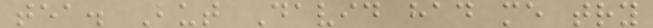tea. But David had me try
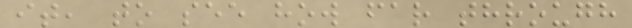it, to see how far through
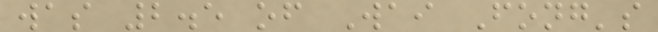was 2.5 of Wai Fong's
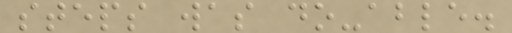steps was do-able.
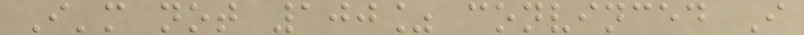I'm not 100% convinced I
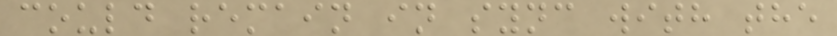could remain in sync with the
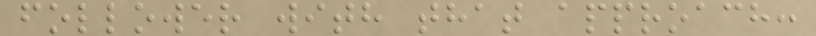follower with that approach:
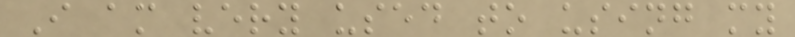I am very used to using my
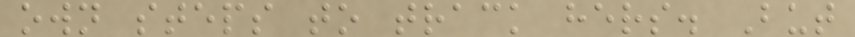own steps to track hers. But
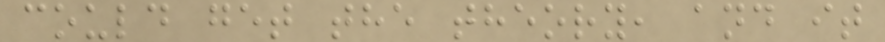could get the theory, and it
